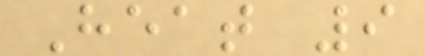Heat 9
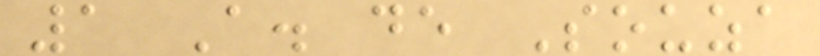1 A. de Souza
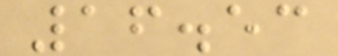16.53
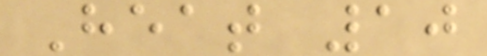Heat 10
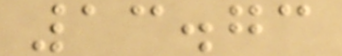13.73
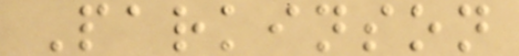Parkinson
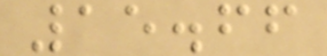15.66
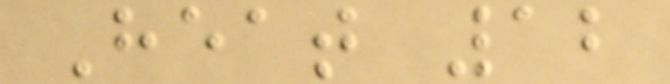Heat 12
